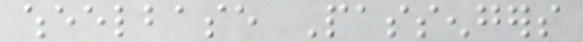wheelbase Passengers
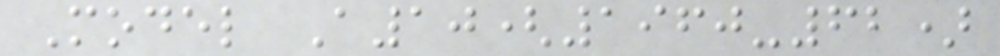Model A10(1960-62)
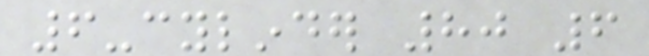6-cylinder 80 6
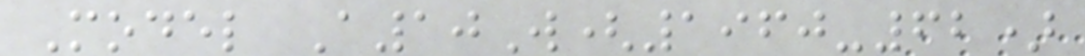Model A10W(1960-62)
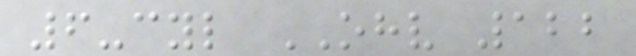6-cyl OHV 122
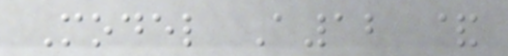Model A12 &
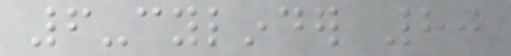6-cylinder 80
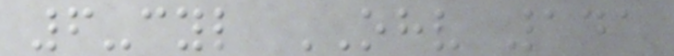6-cyl OHV 141
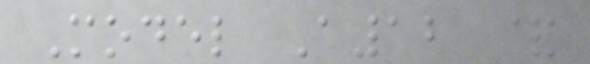Model A12 &
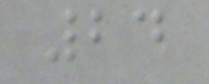24
